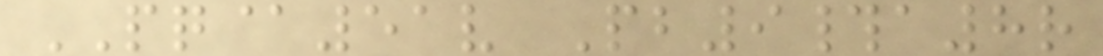PQ@51v Pb9#a8r
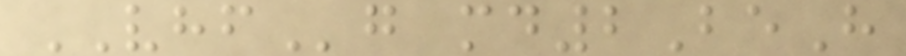VHFg md2BeH
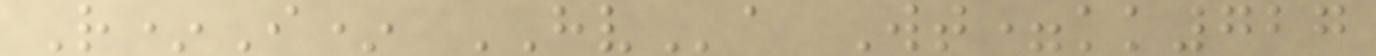R*I* HVa Wt=kk727
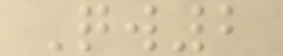Qw2
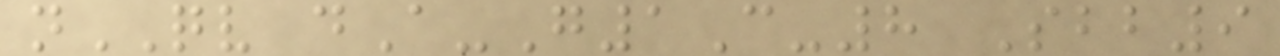nQV dA-G1C-8 Sbb9
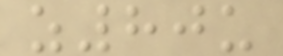z80u
